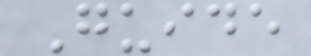Guide
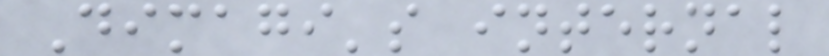Dimagi's internal
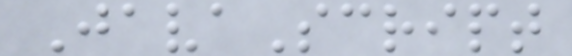JavaScript
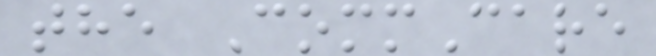the CommCare
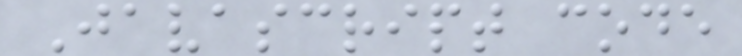Javascript code
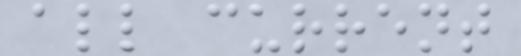all current
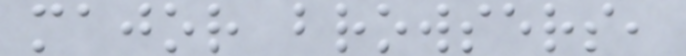major browsers,
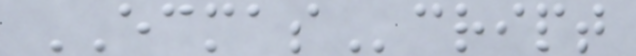ECMAScript
